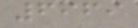6969
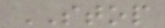STOP
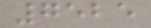7525
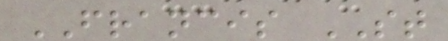FRANCIS ST
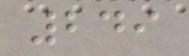249
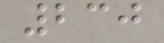230
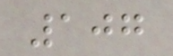107
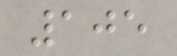105
